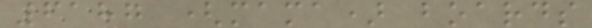6187 (mama) boards
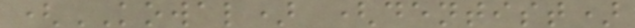(KOWAL) (dentist)
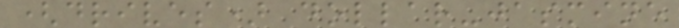(drives) dollar-jasmine
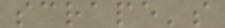scrape's
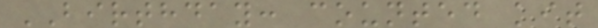BIRTHDAY: counted kit
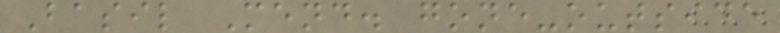Basil Mend. gone-outside
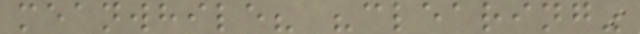meanwhile? "clearing"
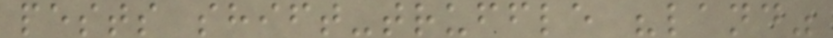pests shift-truffle "land"
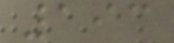193
